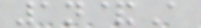1n&A
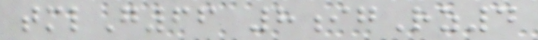tmlG66 8igRz4
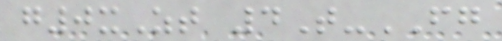g0xZt 4T-FG
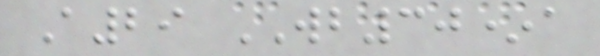A29 WB30*a
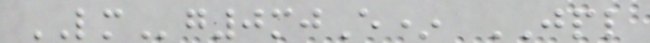LMg0mjE* JPL
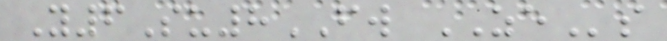Y6Su8FW ZEs
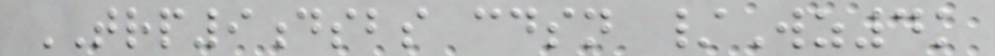TRP9dsbs cdsn /Wz4k
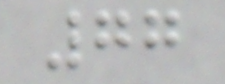77
